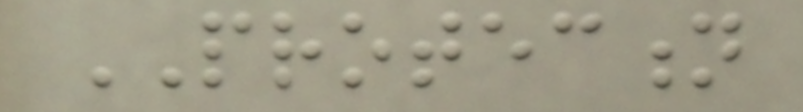PROTECTION
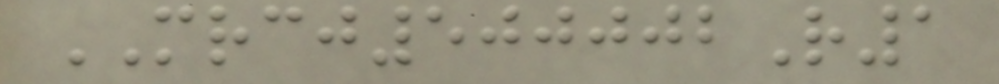MRCJ500002R1
